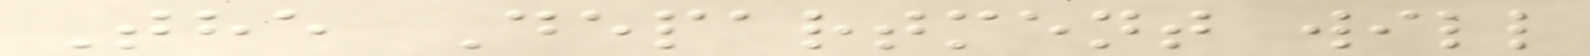The Department will
